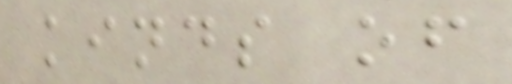kinds of
